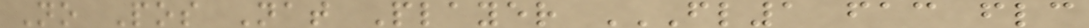No Pos Nat Player FL1 FAC FLC
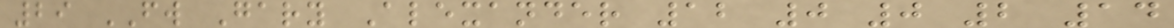29 FW Gary Alexander 12 0 0 2 14
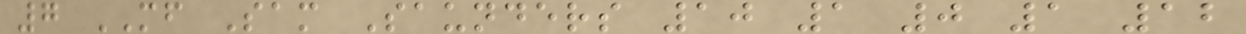7 MF Sam Saunders 10 1 0 1 12
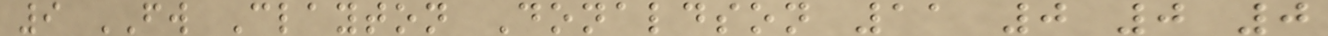9 FW Clayton Donaldson 11 0 0 0
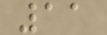11
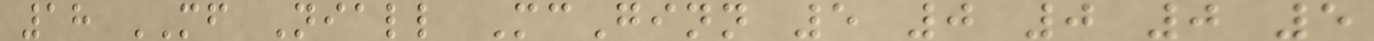18 MF Niall McGinn 5 0 0 0 5
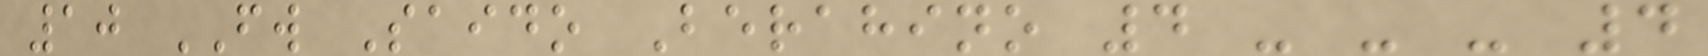10 FW Saido Berahino 4 - - - 4
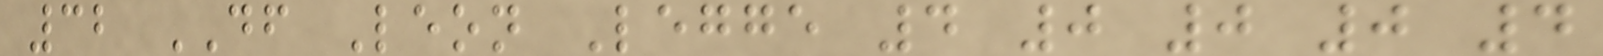32 DF Leon Legge 4 0 0 0 4
